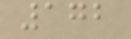172
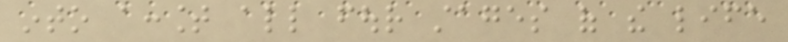into account all four stages of the life
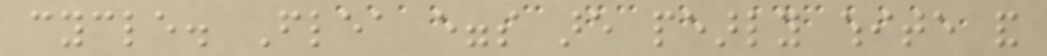cycle. Flea eggs are pearly white and
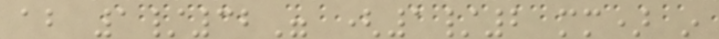about 1/32" (1/2 mm) in
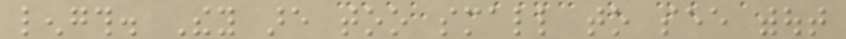length. They are too small to see without
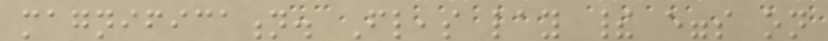magnification. Fleas lay their eggs on
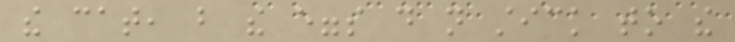the cat, but the eggs do not stick to the
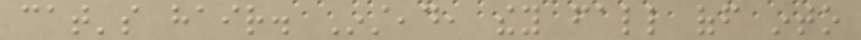cat's hair. Instead, they fall off into
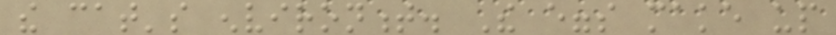the cat's environment. The eggs make up
